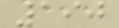190
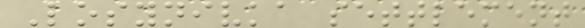Losynivka settlement
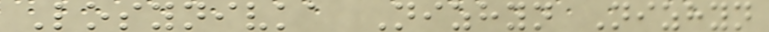Losynivka Nizhyn Nizhyn
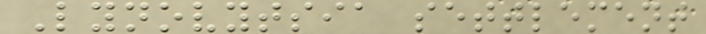Lynovytsia settlement
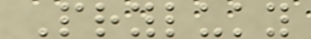Pryluky
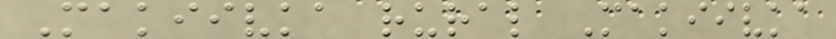Makiivka rural Makiivka
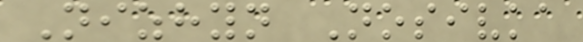Nizhyn Nosivka
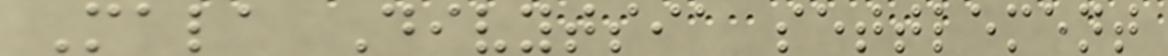Mala Divytsia settlement
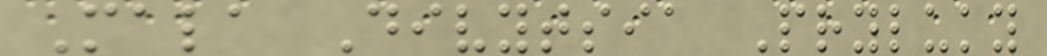Mala Divytsia Pryluky
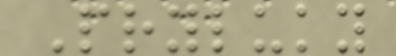Pryluky
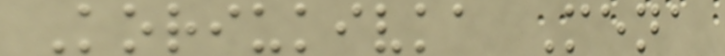Koriukivka Mena
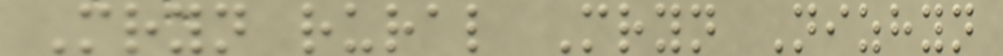Mryn rural Mryn Nizhyn
